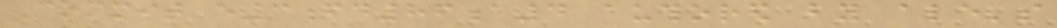Commit e3fd86a4 authored by ale's
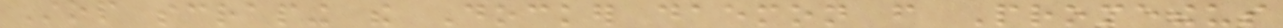Stop scraping the Docker daemon from Prometheus
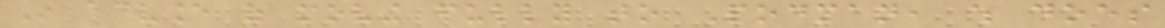In advance of moving fully to Podman, which does
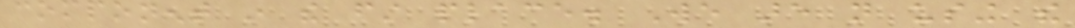component in the first place. We are not using the
